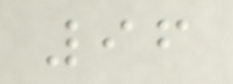96
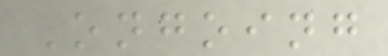Ongoing
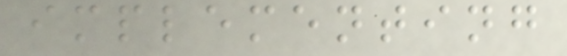implementing
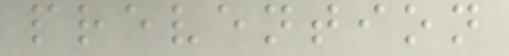prevention
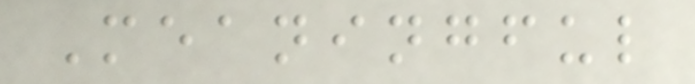Meaningful
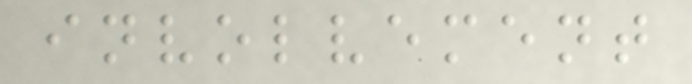involvement
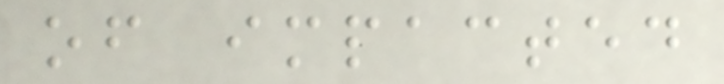of impacted
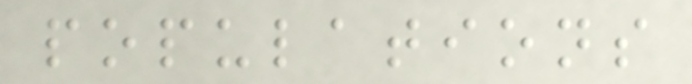populations
